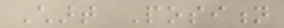Chart Position
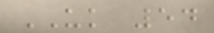UK 54
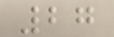27
